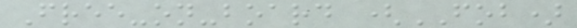Free-on-board (FOB)
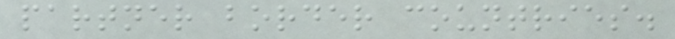partner border countries.
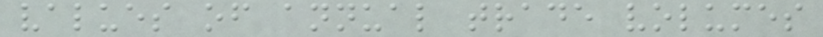values of annual trade volumes
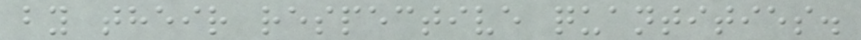by their respective quantities.
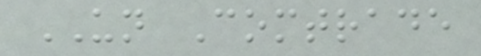UN Comtrade
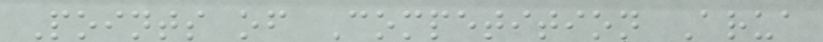Points of Competition Arua
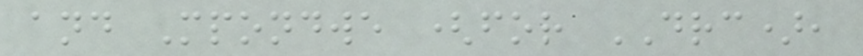and Mpondwe (for DRC),
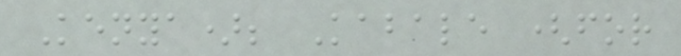Kenya); Kabale (for
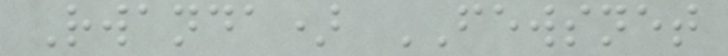Rwanda) FEWSNET
